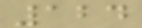124
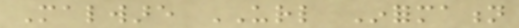Malware URL Information
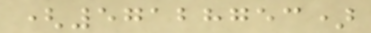(57128753)
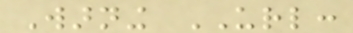Warning URL:
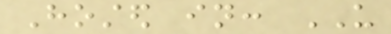Hosted in: US
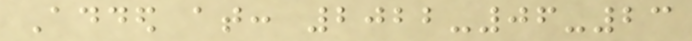Added at: 2022-06-23
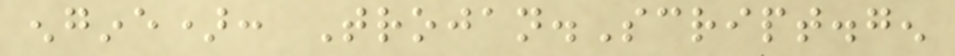engine): Trojan.Script.gen
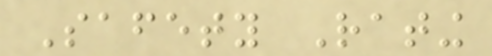Safety Rating
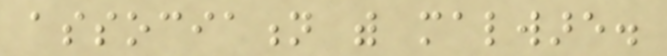association with malware.
